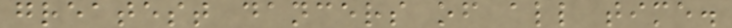greatest dancers of all time.
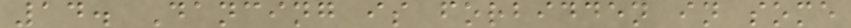14. Dancing is forbidden in some
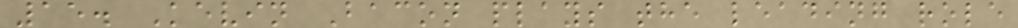15. Kevin Bacon plays the leading role
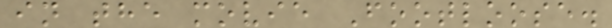in the movie Footloose.
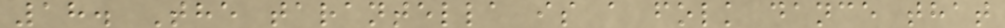18. The tarantella is a folk dance that
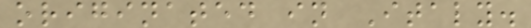originated in Italy.
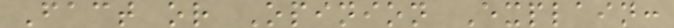Fact or Opinion Explain:
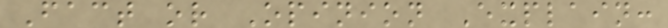Fact or Opinion Explain:
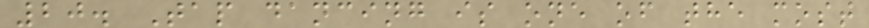20. Tap dancing is one of the most
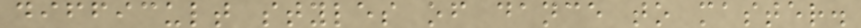difficult styles of dance to master.
